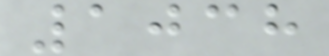1038
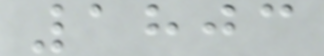1803
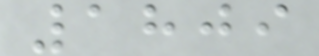1809
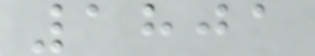1801
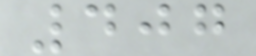407
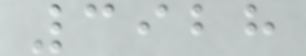3928
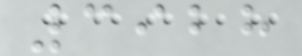3928
